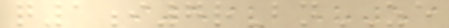q1i7rBnZE
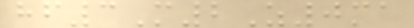hf3M2Z0ma
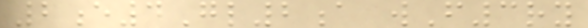2e4Gl2a wF3ry
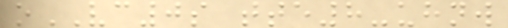oVC0s tte8-uhnw
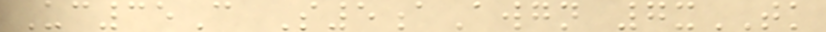Uc35C S5aAwgn 7xTK
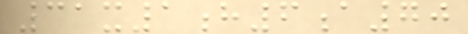31x1h6a70
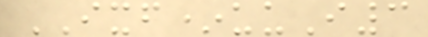IXF*uuI3
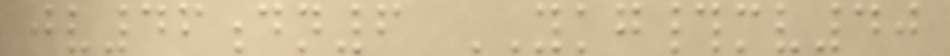jv46dn6 YKG#mv40
